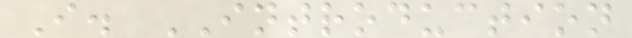I. INTRODUCTION
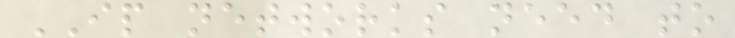IP networks need to
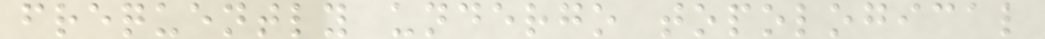frequently undergo topological
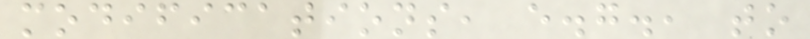modifications, e.g., to
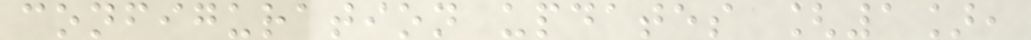configuration updates [1],
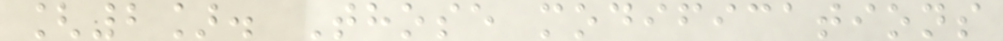[2]. Those modifications
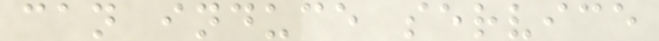can induce service
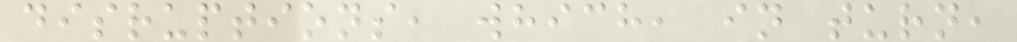disruptions, which, in turn,
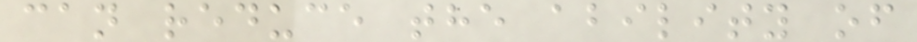can reduce the ability of
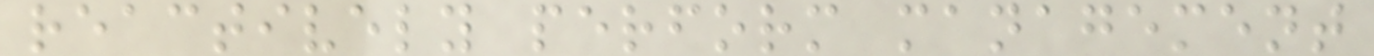reactively perform management
